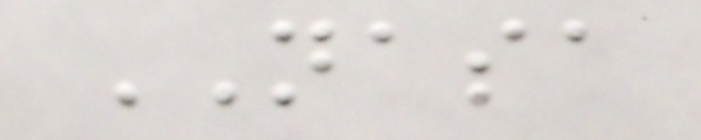NASA
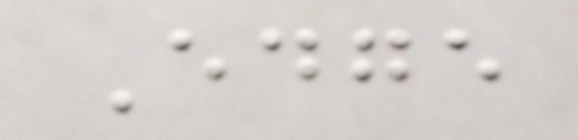Edge
